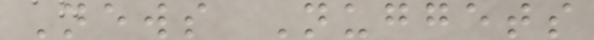News Nuggets
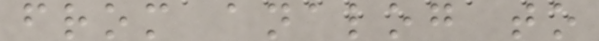from analog to
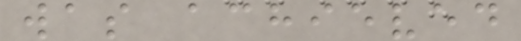was achieved
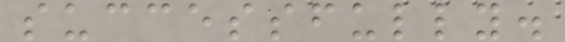successfully.
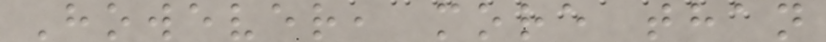However, more than
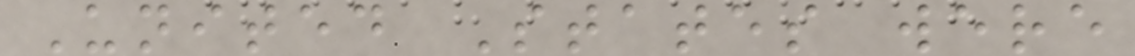United States were
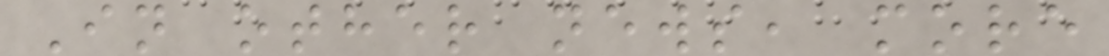In other news, more
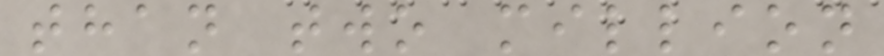than two million
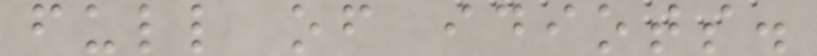full of idiots.
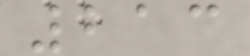213
